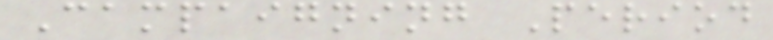Campaigning Period
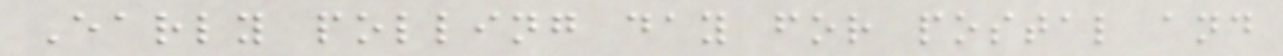Early polling day for postal and
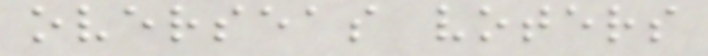overseas voters
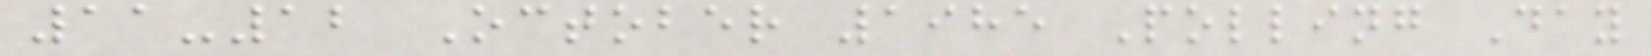11-12 October 1985 Polling Day
